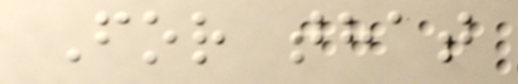For that
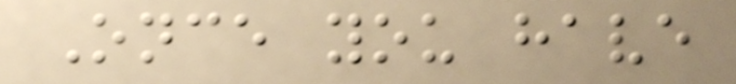Once you have
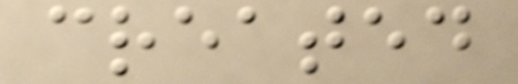created
